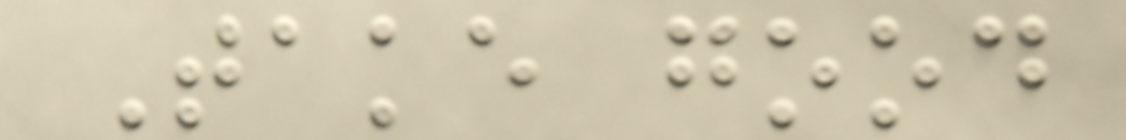Take good
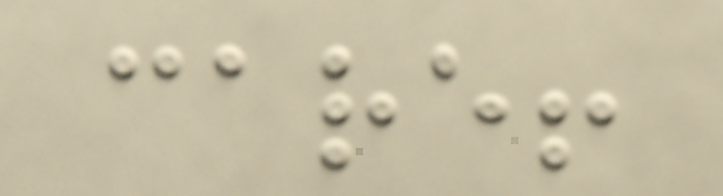care!
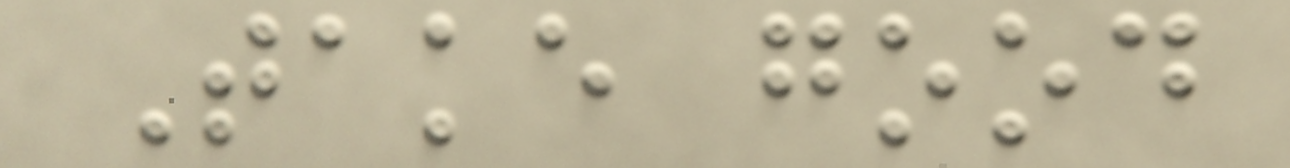Take good
